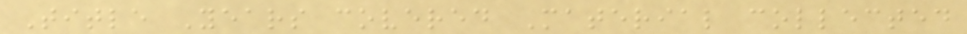Title Years covered Material collected
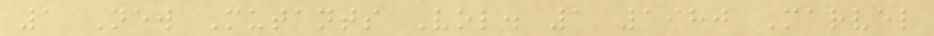1 New Mutants Vol. 1 1980 Marvel
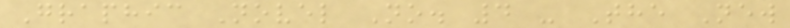Graphic Novel No. 4 - The New
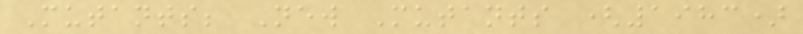Mutants; New Mutants (1983)
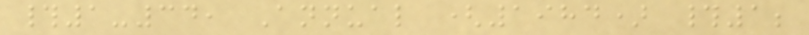#1-34, Annual (1984) #1;
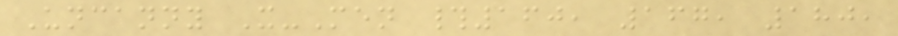Uncanny X-Men #160, 167, 180,
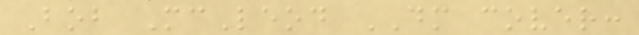Bob McLeod DM cover:
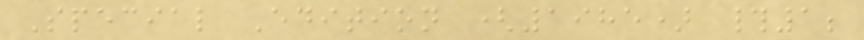Special Edition (1985) #1;
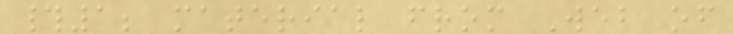#1; material from Web of
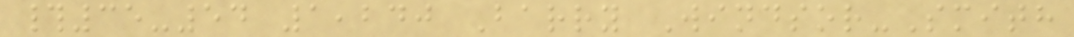#35-54 1,240 Barry Windsor-Smith
